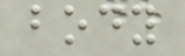body
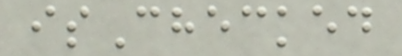isChecked
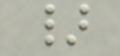}
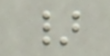}
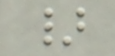}
